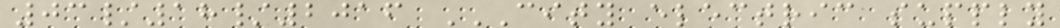03/18/2016 CITY ELECTRIC SUPPLY
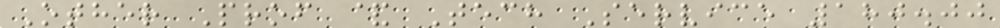Other Prof & Tech Service 180.00
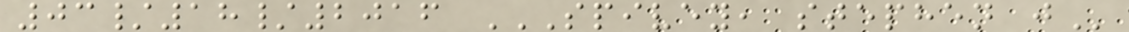03/18/2016 SPIVEY, STEPHEN J
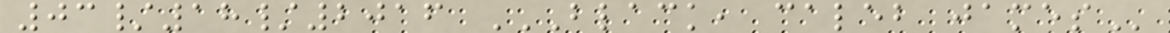03/18/2016 BLACK, CALEB JAMES
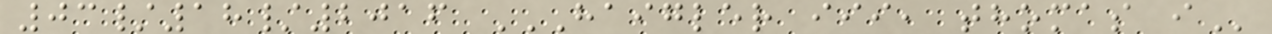03/18/2016 HAIGLER III, THOMAS I
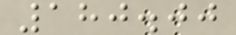180.00
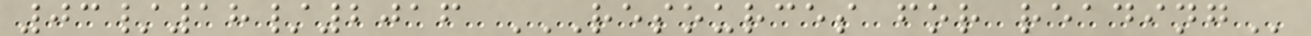03/18/2016 RESOURCES FOR READING
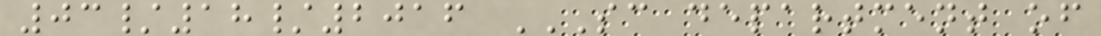03/18/2016 SC DEPARTMENT OF
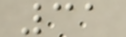31
